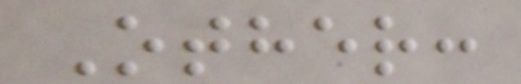Other:
